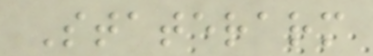Staterarm
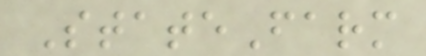StateFarm
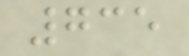735
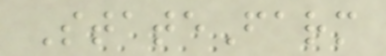StateFarm
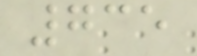735
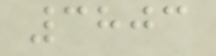3803
